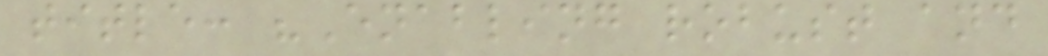title: "Enabling robust and
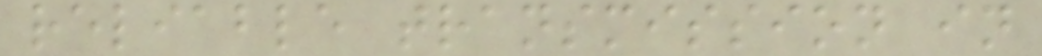reliable transmission in
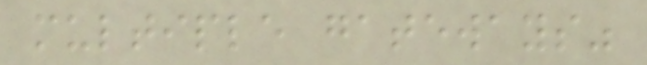multiple gateways"
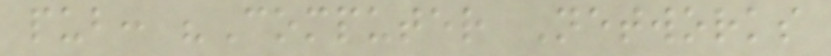pub: "Computer Networks
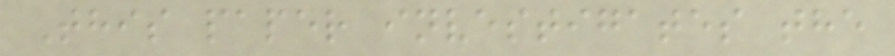This paper investigates the
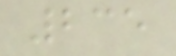235
